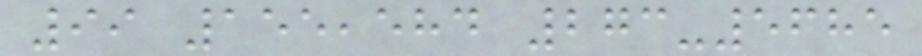99 155,584 273-5685
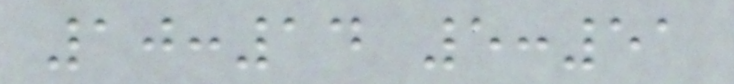10:14 5:51
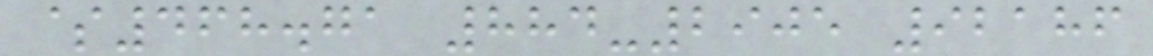$468.71 884-2905 92186
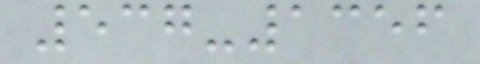537-1356
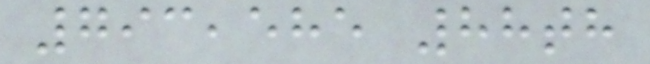793,585 88th
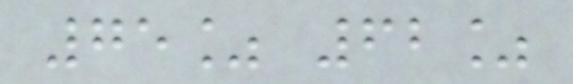75% 62%
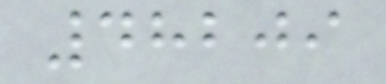48209
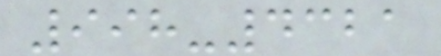998-4321
